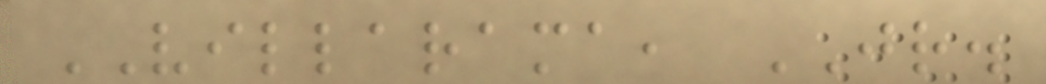VILLARAMA, JR.
